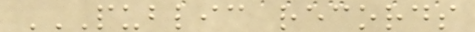PUBLIC RECORDS
